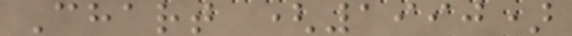Chart (1990)
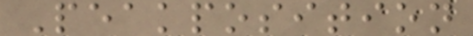Peakposition
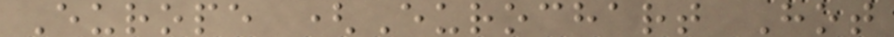Europe (Eurochart Hot
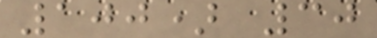100) 30
